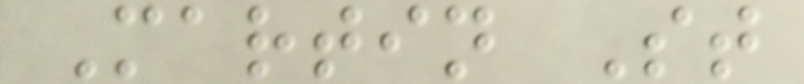Martin St
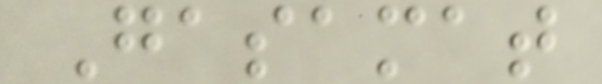Gasamat
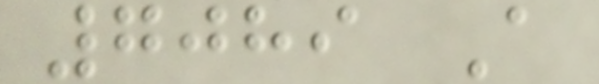7089 A
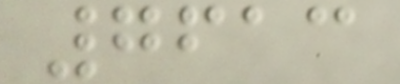7613
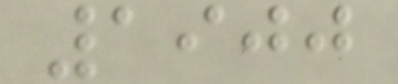1900
